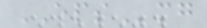EPSmg
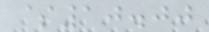$10.00
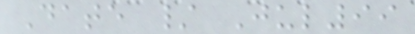Date / Jul99
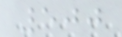500
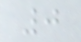0
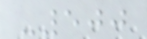-500
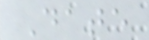Date
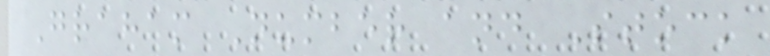Graham Number and Stock
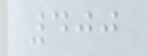400
